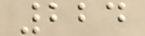224
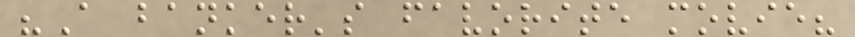"A banker's favorite movie?
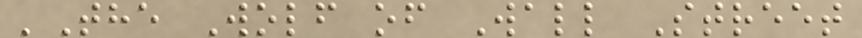'The Wolf of Wall Street
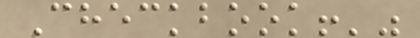Checkbook!'"
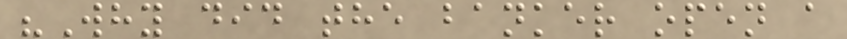"Why did the banker open a
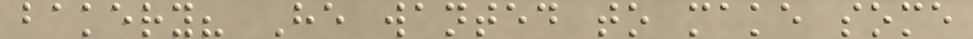bakery? He wanted to make some
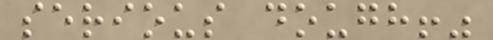serious dough!"
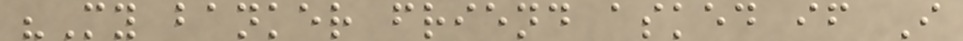"My banker friend asked if I
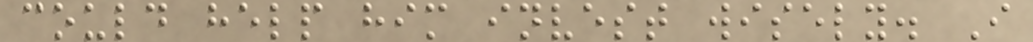could help him invest wisely. I
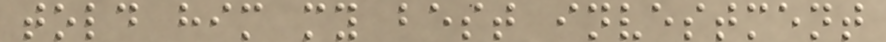told him my best investment
